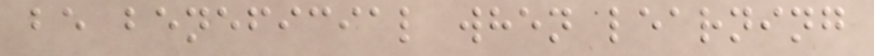be beneficial when learning
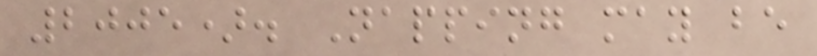2005). Napping may be
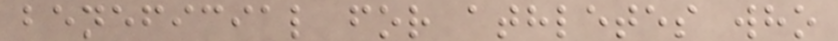beneficial for athletes who
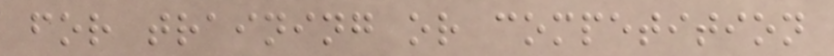for training or competition
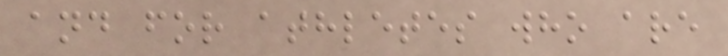and for athletes who are
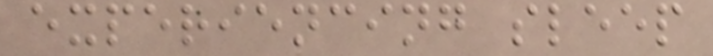experiencing sleep
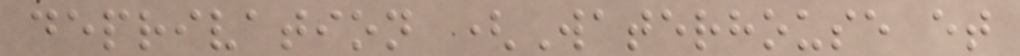deprivation (Waterhouse et
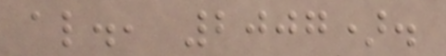al., 2007).
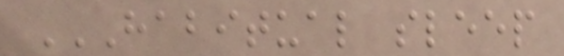HABITUAL SLEEP
